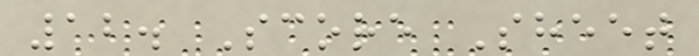12. Score Sheet
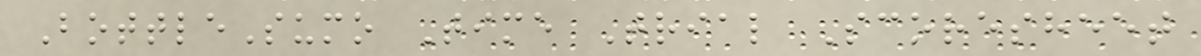BottleSumo Time Trial Scoresheet
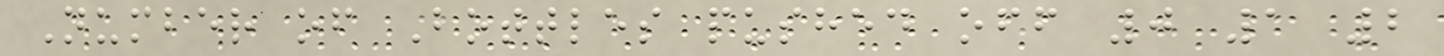Number of Bottles pushed off 0 1 2
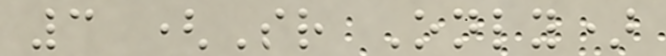3 (Sr Only)
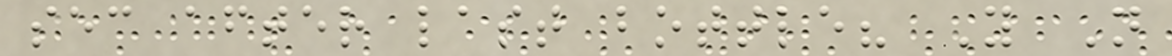sec after last bottle? Y N
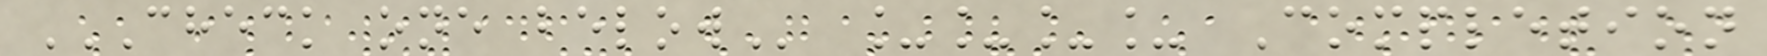CHECK ONE BELOW ____ Completion
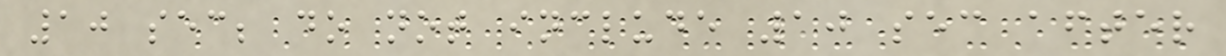10 sec; do not include 10 sec after
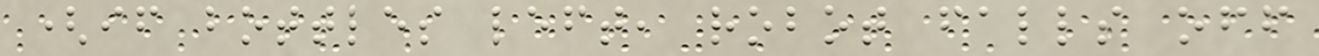(if bottles left, robot falls off
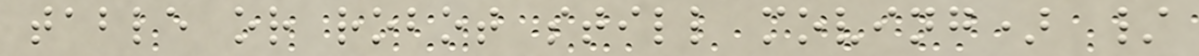table or robot still moving) /
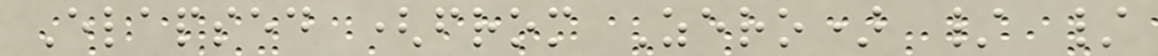Elapsed (from Zero) / /
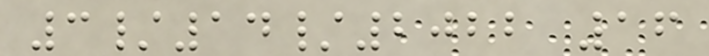3/14/2022 16
